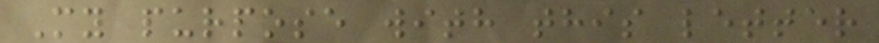My purpose with this letter
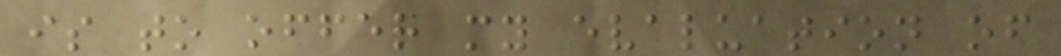is to offer my evaluation of
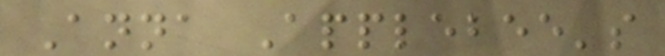Anna Applebee's
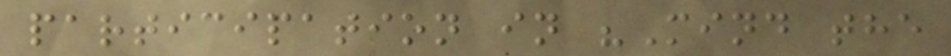participation in "Mind the
